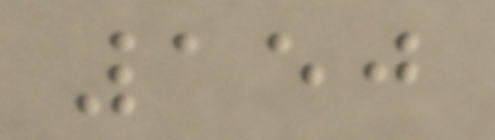150
